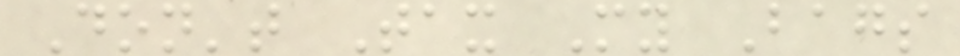Don't Tax My Bags
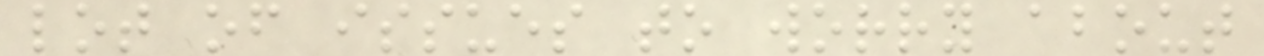lot of issues to worry about
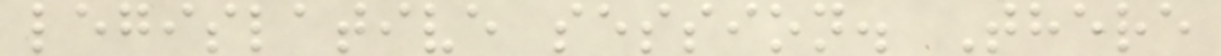legislative session. There
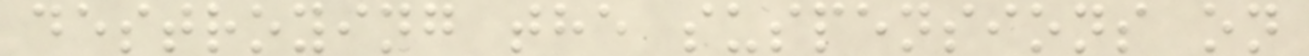destroying the suspensions on
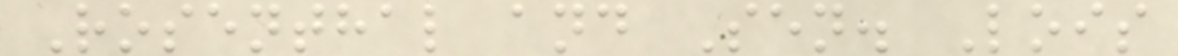Rosenthal and Sen. Lois
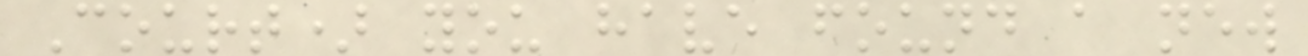Court) you have found a new
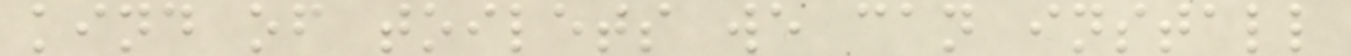kind of toilets we can install
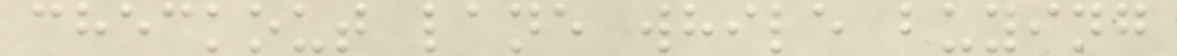checkout lane while buying
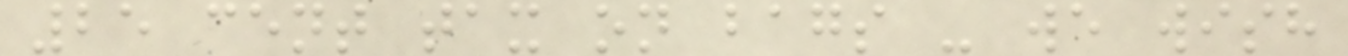25 cent tax on bags - we wish
